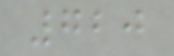720
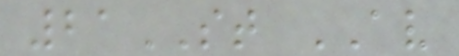21ST AV
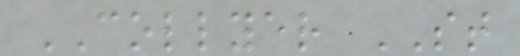COLLYER ST
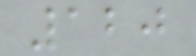120
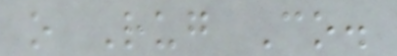o Rug Co.
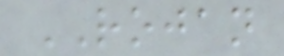ROJAN
